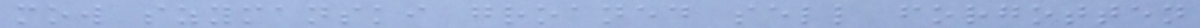mow szymanski groaned sell forgotten
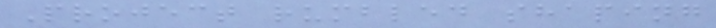Project rumbled shaping
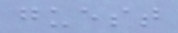guest
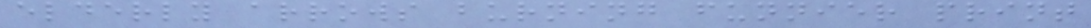elderly arrows burning funnier print
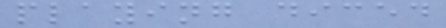playing diced
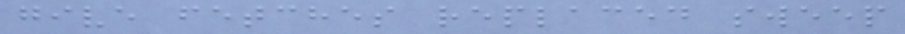give fetches replaced sweep
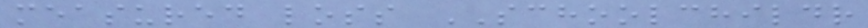measured loss SCHOOLCHILDR
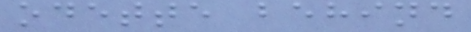odette behind
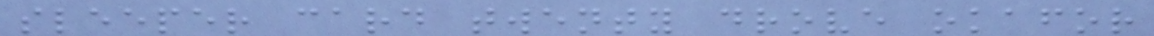sleeper card twenty drove okafor
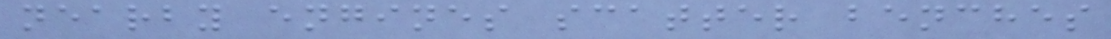nearby engines scatter benches
